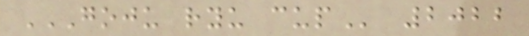GOJU RYU CUP 2022
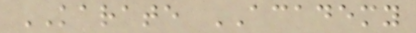KARATE ACADEMY
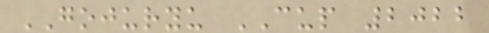GOJURYU CUP 2022
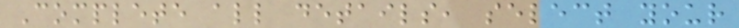Complete all details, select your
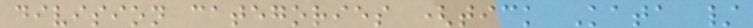division categories (tick Kata /
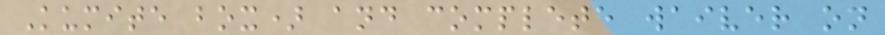Kumite box) and complete waiver on
